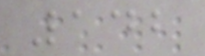142
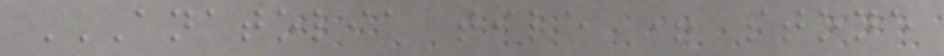ANATOLIA TILE + STONE
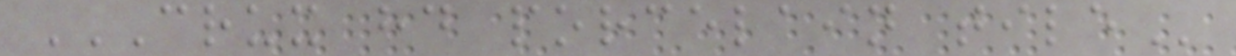CRUX HD PORCELAIN TILE
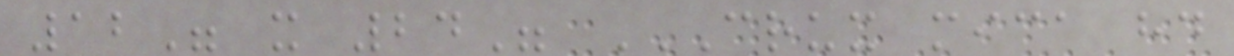12" x 24" CRUX MICA HD
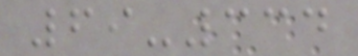69-334
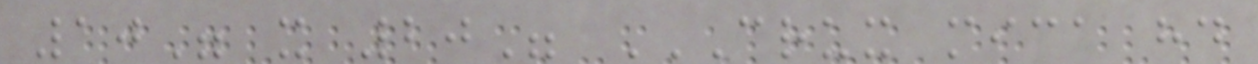10" x 20" CRUX MICA HD
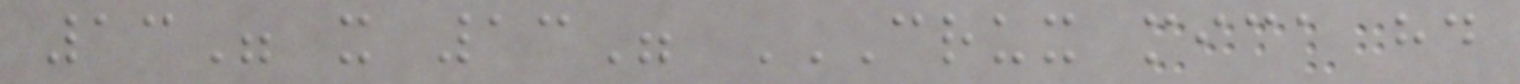13" x 13" CRUX MICA HD
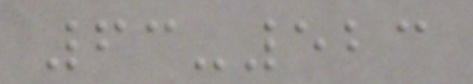63-523
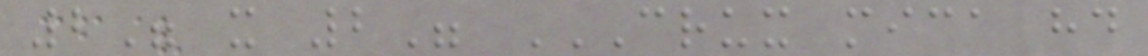2" x 2" CRUX MICA HD
